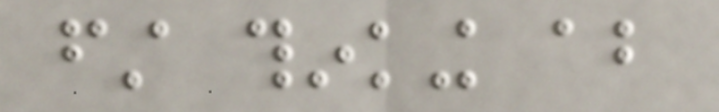first thinking about
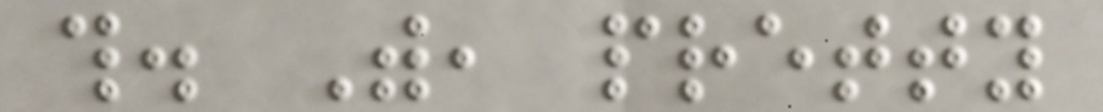this. With, pretty
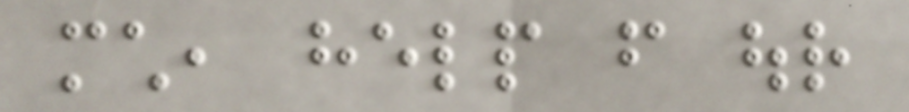much, help from our
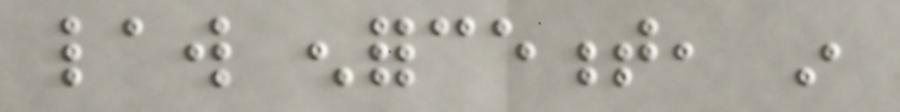law enforcement, in
